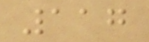117
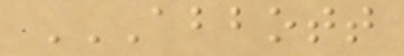ABBOTT
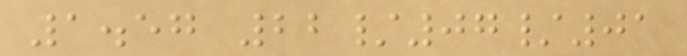1.57 22/07/01
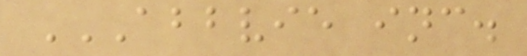ABBVIE INC.
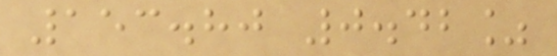153.80 0.42%
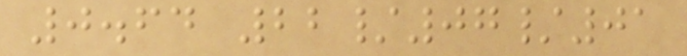0.64 22/07/01
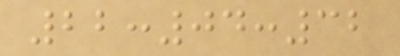22:04:32
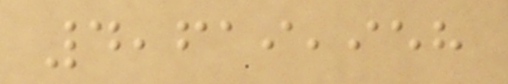4,619,958
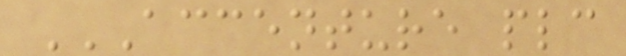ACCENTURE PLC
